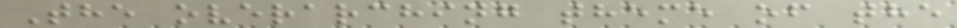The overarching theme of the
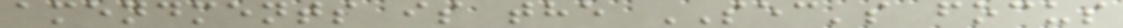amendments is the SEC's focus
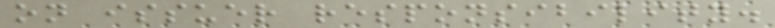on issuer responsibility.
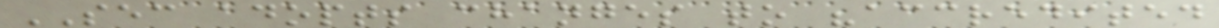SEC adopts changes to "accredited
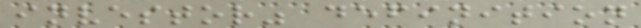investor" definition
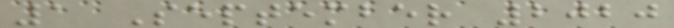1 September 2020
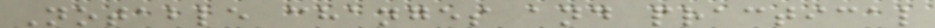Notable changes and practical
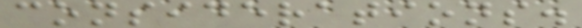considerations.
